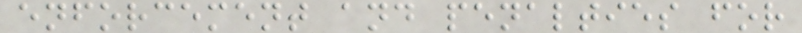enforcement and penalties for
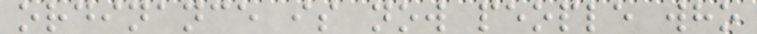ordinance is now people who
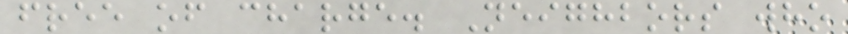free of charge. Neighbors who
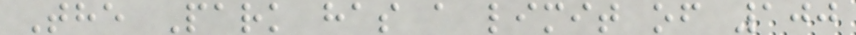The Park has a limit of 100
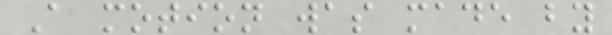A motion was made by
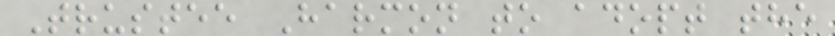Trustee Harmon to adopt the
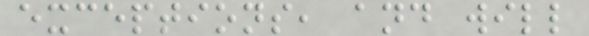exceptions, and will
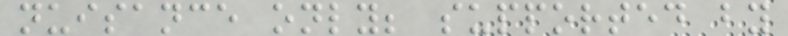nuisance only; supported by
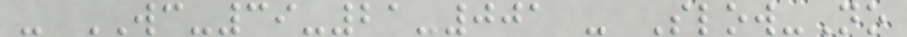- WC-39-21-001 - Slow-No
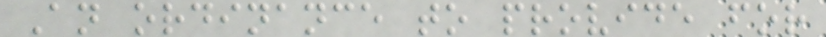An ordinance to provide for
